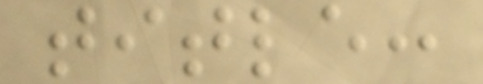title:
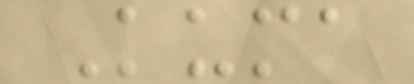Kuma
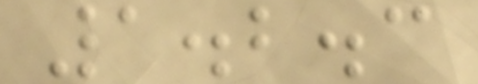1.2.3
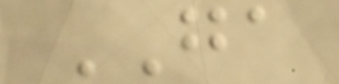GA
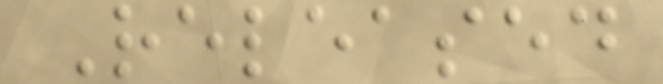Released
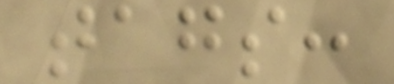tags:
